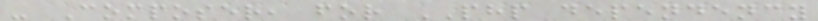- Composer, for PHP dependency
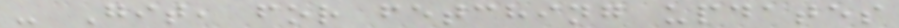- Git, for fetching updates
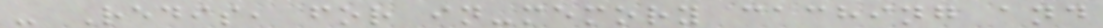- Redis, for in-memory caching and
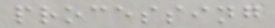processing
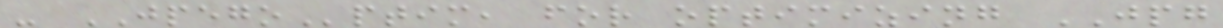- JPEGOptim, for optimizing JPG
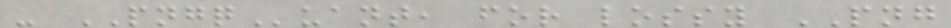- PNGQuant, for lossy PNG
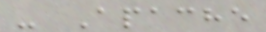- Apache
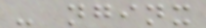- nginx
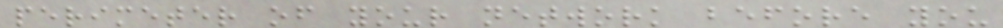perimeter of your network before you
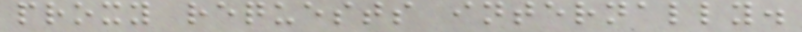proxy requests internally.
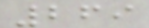269
